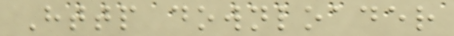Http downloader
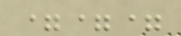===
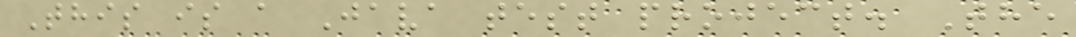This is a Java test project. The
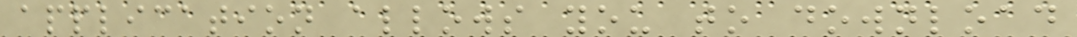application allows you to download
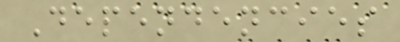Dependencies
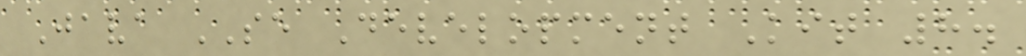Java SE Development Kit 8.
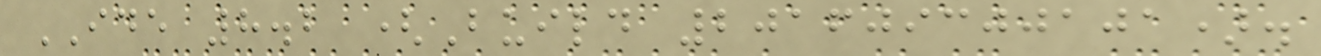IDE 8.2 (Build 201609300101).
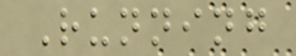Running
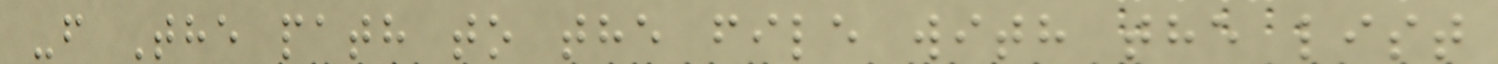-f The path to the file with the list
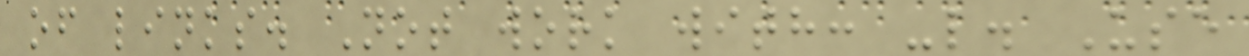of links. Not work with: -l. Use
